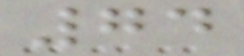74
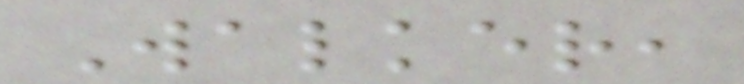Walker,
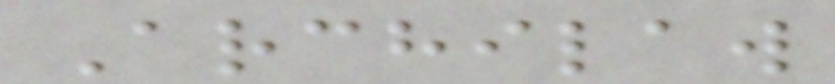Archilaw
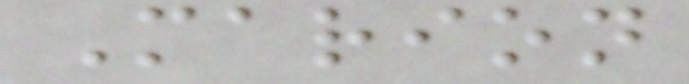Marion
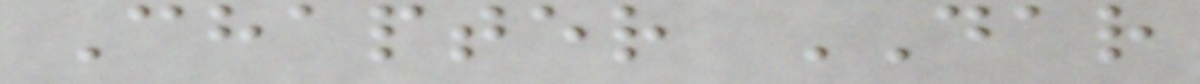Chapter DAR
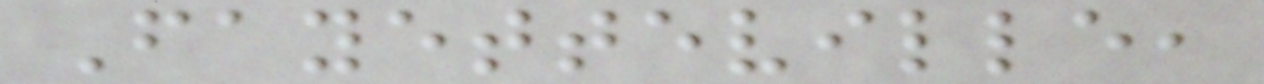Fayetteville,
